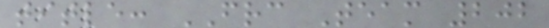title: FRC Team 202
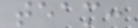team:
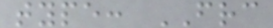type: FRC
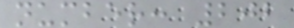number: 202
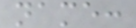name:
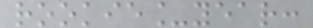rookie_year:
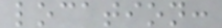location:
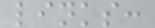links:
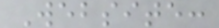Website:
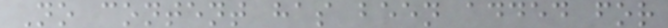No content has been added for
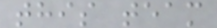this team
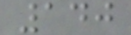140
